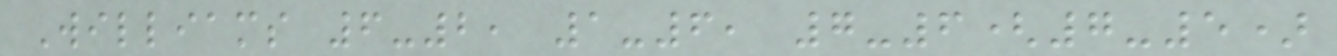Williams 6-2, 1-6, 7-6(7-5)
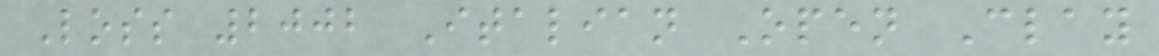Loss 2002 Italian Open Clay
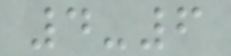4-6
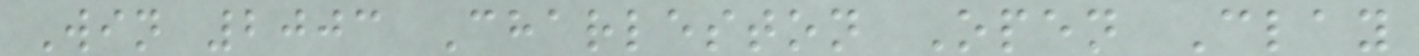Win 2003 Charleston Open Clay
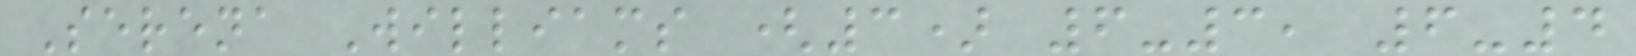Serena Williams (3) 6-3, 6-4
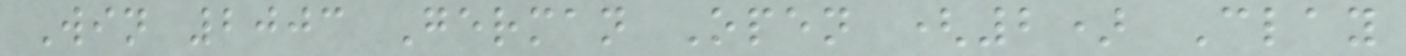Win 2003 German Open (2) Clay
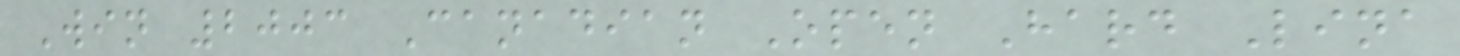Win 2003 Canadian Open Hard Lina
